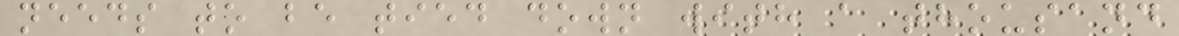needs to be tied down with a thousand
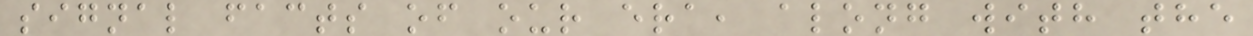signal facts of our era, along with the
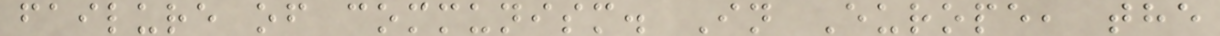failure of communism. In Europe, the
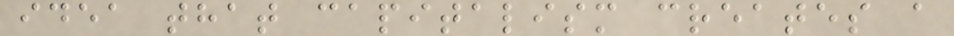idea that capitalism creates a
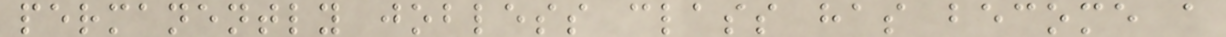permanently jobless class has become a
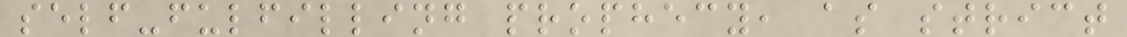self-fulfilling prophecy, as strict
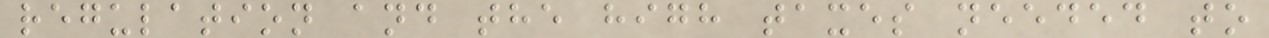regulation and the high taxes needed to
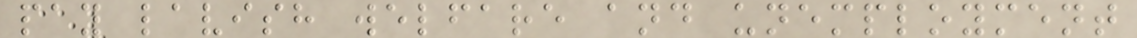pay lavish welfare and unemployment
